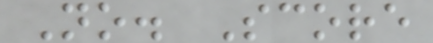No. Score
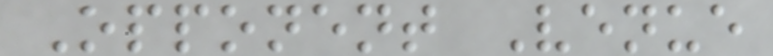Opponent Venue
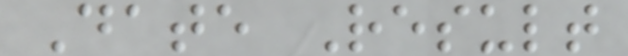Date Result
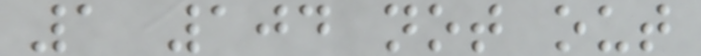1 104 not out
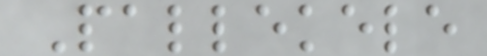Pallekele
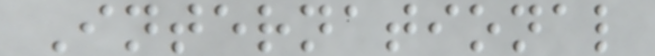International
